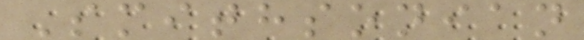Smithsonian
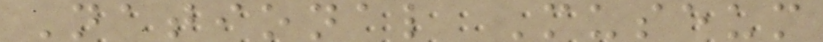National Museum
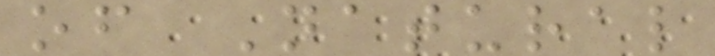of Natural
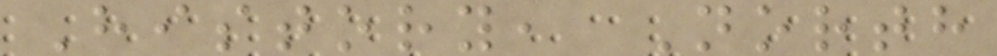History, North
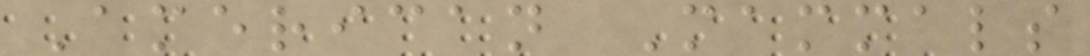American Mammals
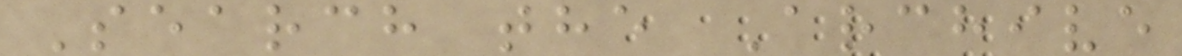Search the Archive
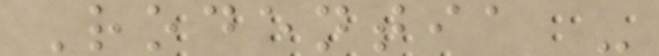Rodentia -
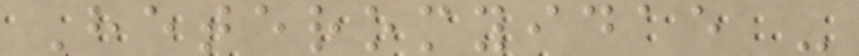Heteromyidae -
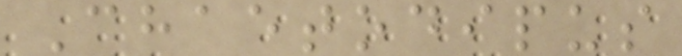Chaetodipus
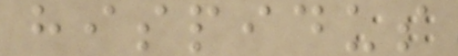hispidus
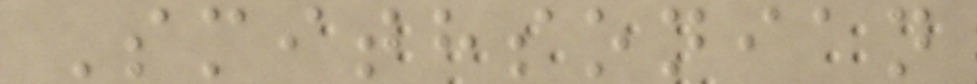Smithsonian
